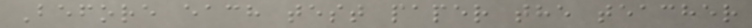Before each test paper the teacher
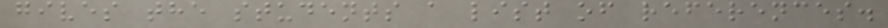gives the students a list of references.
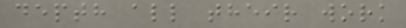depth all their work
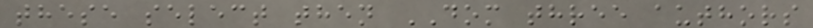these select then DOM three authors
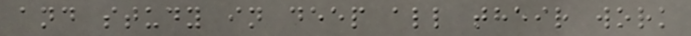and study in deep all their work
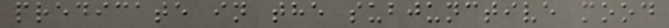predicate in the subjunctive mood
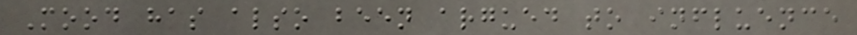Mood has also been argued to influence
